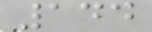144
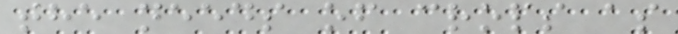the needs of crops as
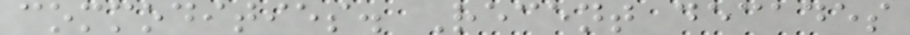commodities. Recent decades
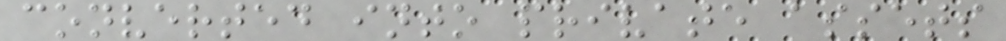converted into private assets
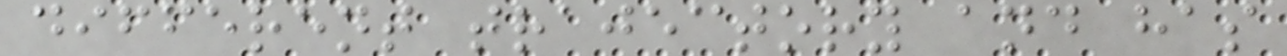different trajectory and has
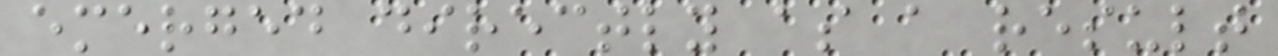emerged directly as a result
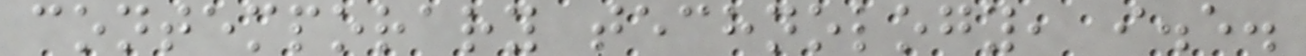contemporary technology, i.e.
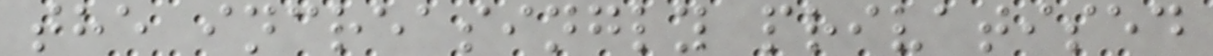the increasingly privatised
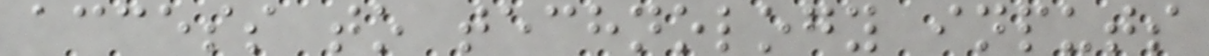access to technology inputs
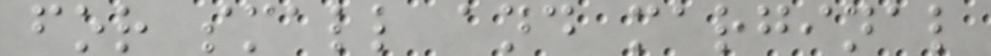for small and marginal
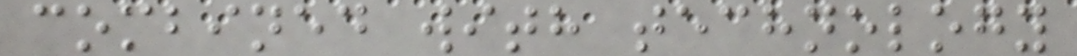combined with technology
